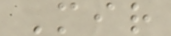Mir
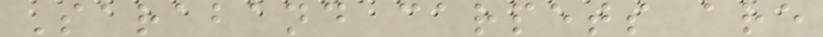Saraband carpets are
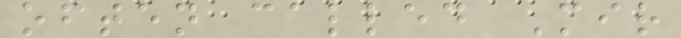often called Mir
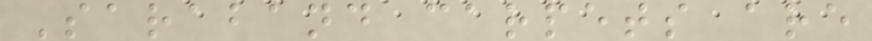Saraband carpets are
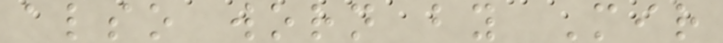also worn by Mir
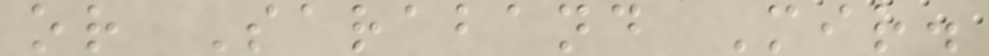or Saraband Mir.
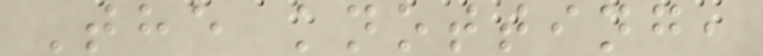The knotting,
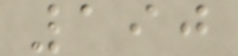190
